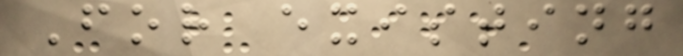For existing
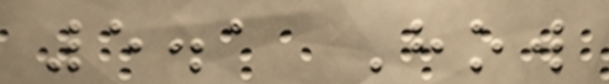5.1 How
